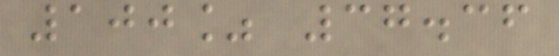100% 37.36
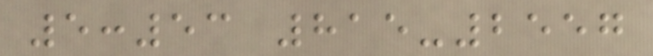5:53 815-2557
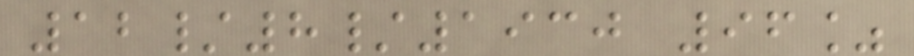12/8/1930 96%
